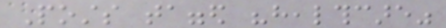Posts tagged "healthcare"
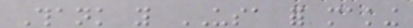Thank you USA for making
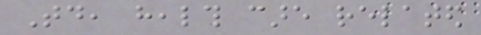Today, health care related
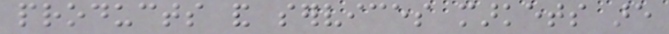products and services markets are
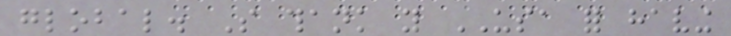global. So thank you USA for having
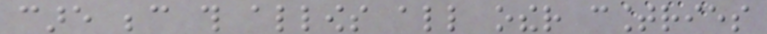care because this allows all other countries
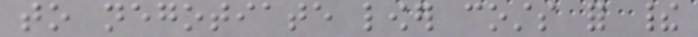to negotiate lower costs for their
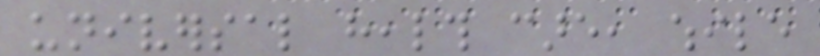universal health care, while
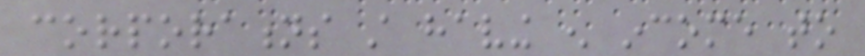corporations still having enough income to
